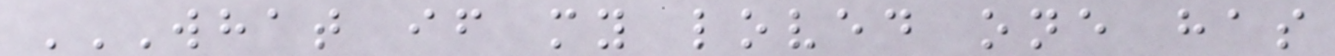WHAT IF MY LOVED ONE HAS
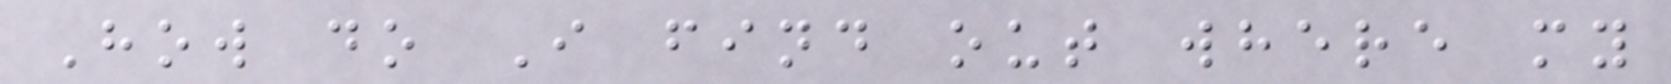How do I find out where my
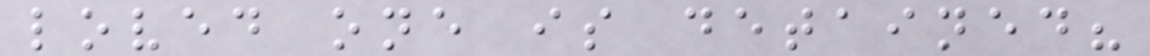loved one is detained?
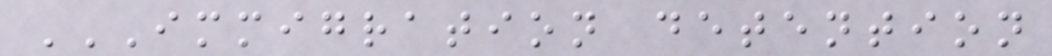IMMIGRATION DETENTION
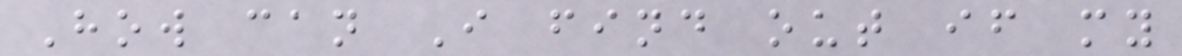How can I find out if my
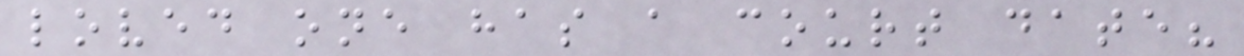loved one has a court date?
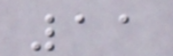11
